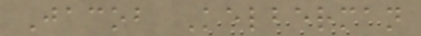Jacob Kelberman
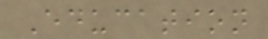Education
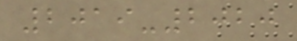2019-2020
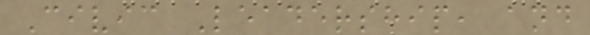Civic Leadership, and
